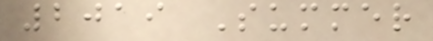2019 Summer
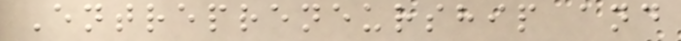Entrepreneurship and
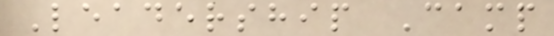Leadership Camp
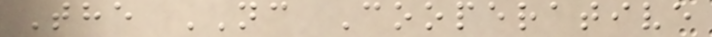The NC Cooperative
